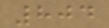804
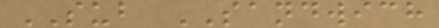SUB SANDWICH
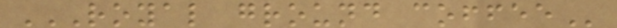ROYAL GROUND COFFEE
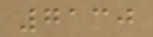7130
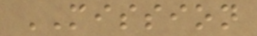MISSION
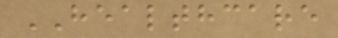HEALTHCARE
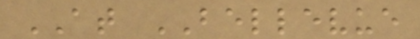AT BELLEVUE
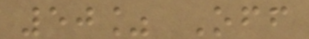50% Off
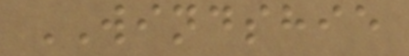WINDSHIE
